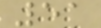51
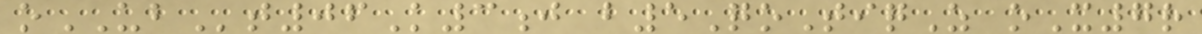oUBt06K3j b5QoTiqZ oX7r
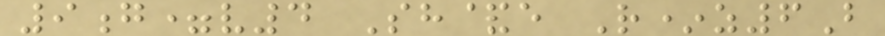9g=v4 Sh&e R*z6B
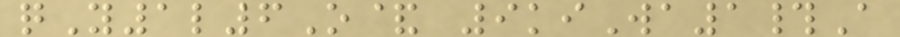qY1l6O& 9kiWa1#A
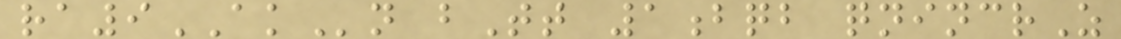ra9AKn bTt 1bqb qnincrZ
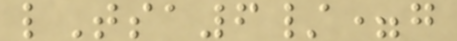lTsa6/=g
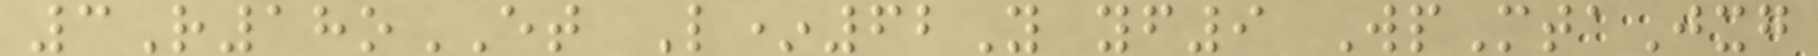3R18oET L*62Y yf9 WpMtaJxg
